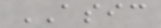ASIC
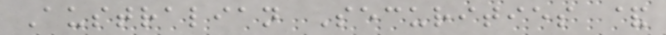Australian Securities &
